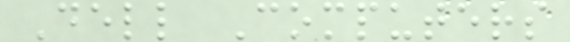Dell Computers
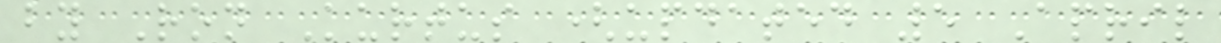by Ron Kurtus (updated 5 April
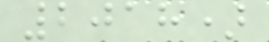2018)
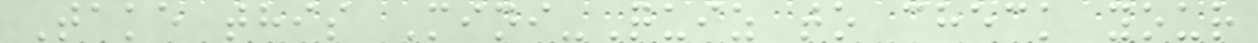Take this Mini-Quiz to check your
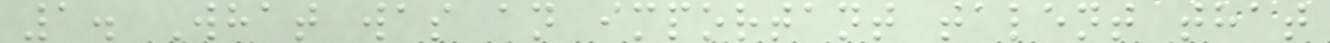1. What was an important talent that
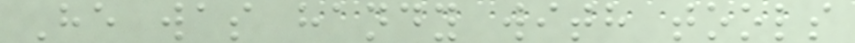He was handy with tools
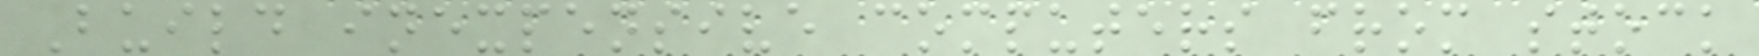Build inexpensive computers from stock
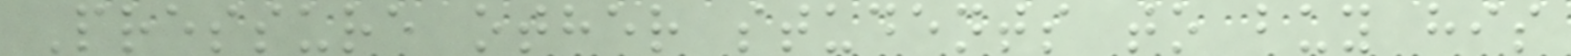Pressure other students to buy his
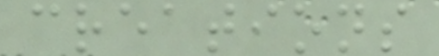creations
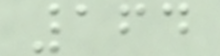164
